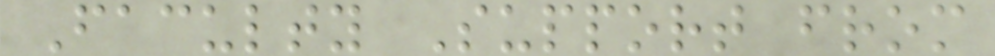Faculty Support from
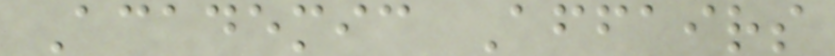Academic Affairs
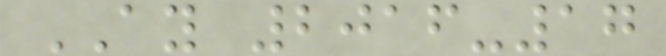AY 2016-17
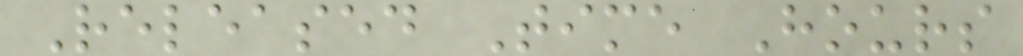Released Time Hours
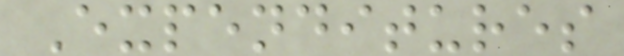Expenditures
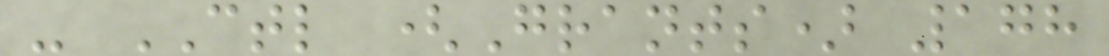- CTL (Grants) 178
